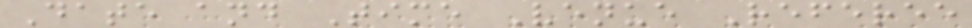Date and Time Venue Referee
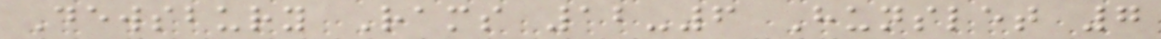Dewsbury Rams 12-6 Hunslet 7
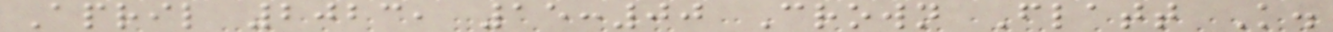April 2023, 15:00 Crown Flatt K.
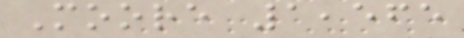Moore 1,565
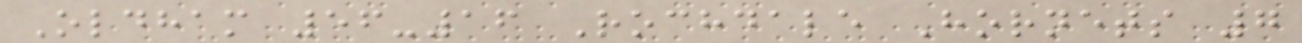Oldham 56-16 Rochdale Hornets 7
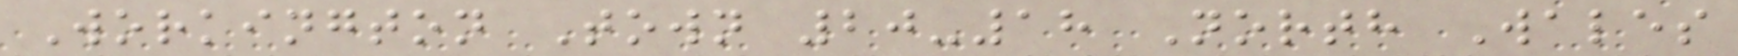Workington Town 20-18 North Wales
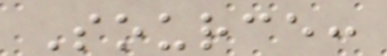Source:
